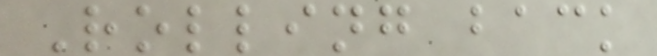Rolling back
